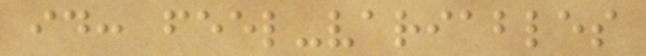id: feel-variables
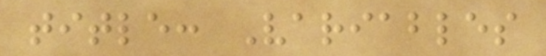title: Variables
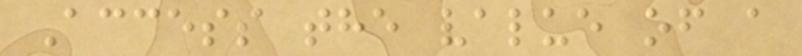Access the value of a
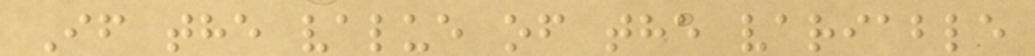If the value of the variable
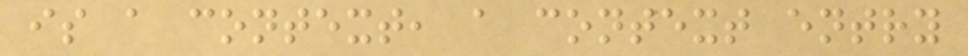is a context, a context entry
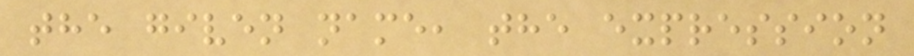the given name, the expression
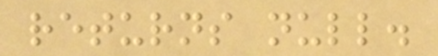returns null.
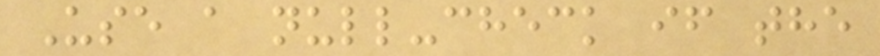Use a null-check if the
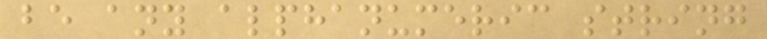be any alphanumeric string
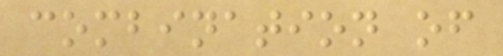combination of
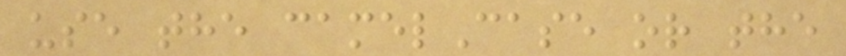use the camelCase or the
